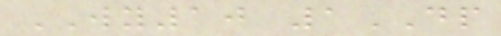WY10 1DP
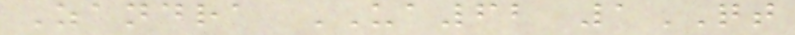Zandra UA62 1QT
